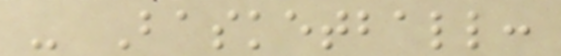- Basketball:
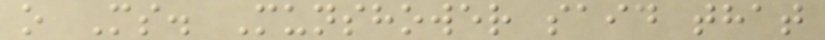o Ms. Munshower said that
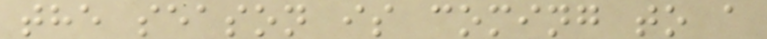the season is coming to a
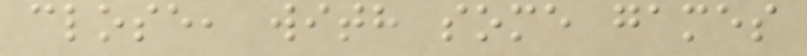close, with some games
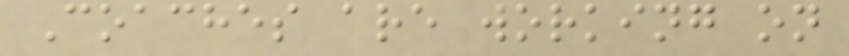Coaches are working on
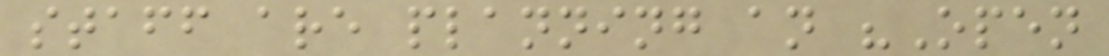staff are planning an "Open
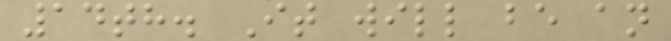14th. It will be an
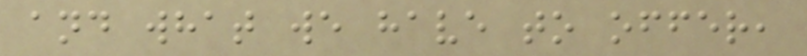and what we have to offer,
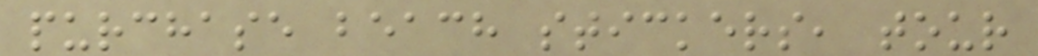purchase beach stickers, tour
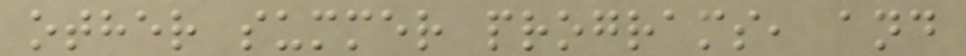other summer programs, and
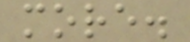more.
